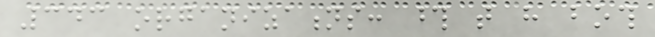343 organizations: those that have both
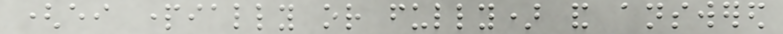(either partially or fully) and answered
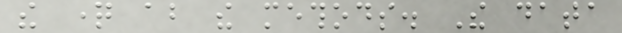the question about the methods. The data
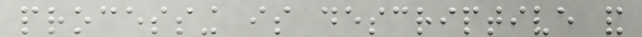processing is descriptive and
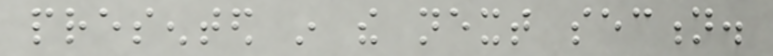presented in the next section.
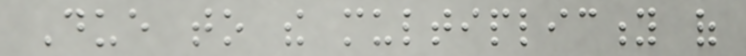Due to the multiplicity of
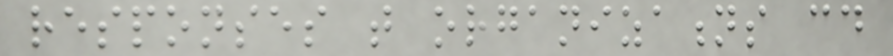responses that organizations could
